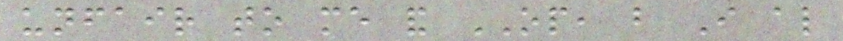unfair to me and OP, but I also
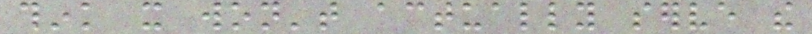think it won't actually serve the
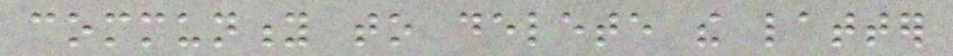community to delete the latter
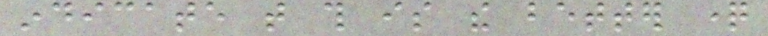indicate that this is the better question
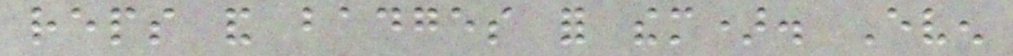reps and badges for them). Even
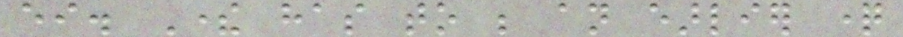either. There has to be an earlier question
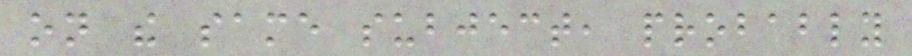on the same subject, probably
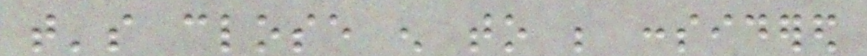that's close enough to be considered
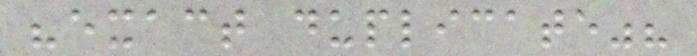"exact duplicate"?
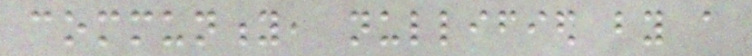community, nullified by a
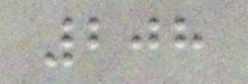208
